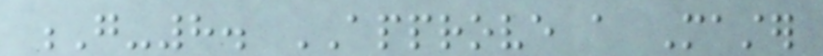G-8. APPROVE a Master
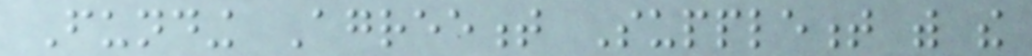Funding Agreement Supplement with the
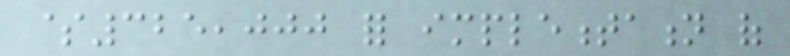$325,000 for implementation of
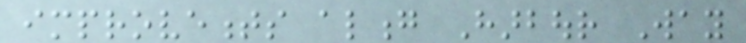improvements along Harbour Way
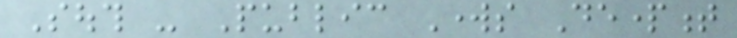South - Public Works Department
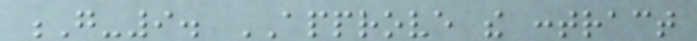G-9. APPROVE the contract
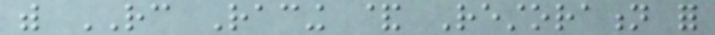with RC Racing & Restoration for
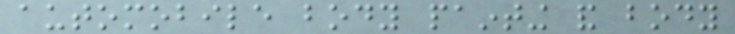automobile body painting and body
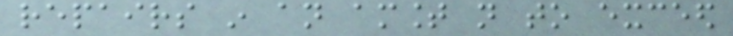repairs in an amount not to exceed
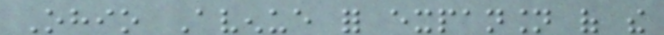Ohio Avenue for expansion of the
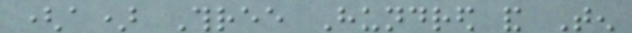(a) Three Hundred and Ten
